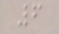6
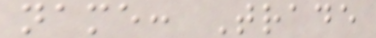name: Trade
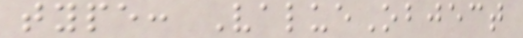type: ValueObject
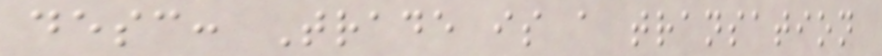desc: Trade is a transation
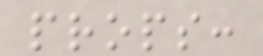props:
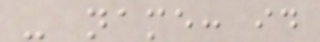- name: id
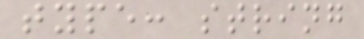type: string
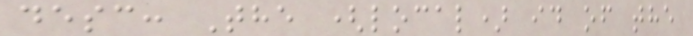desc: The (local) id of the
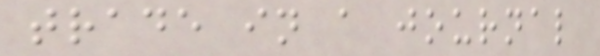trade in a journal
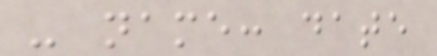- name: date
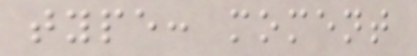type: moment
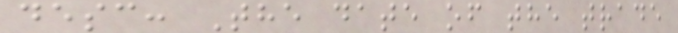desc: The date of the trade
